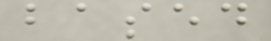based
